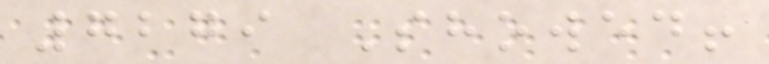7279 Showed!
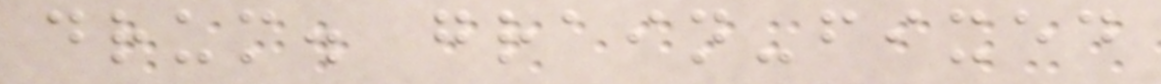drum. grain-fixed
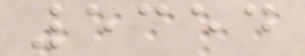5354
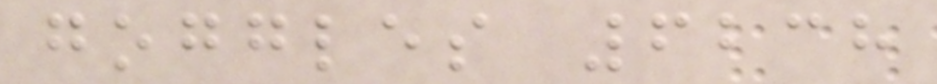goggles 6238
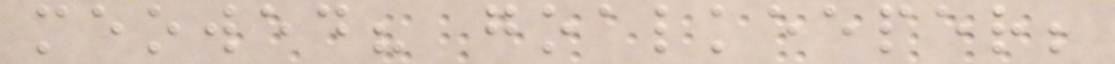meowed? goalkeeper;
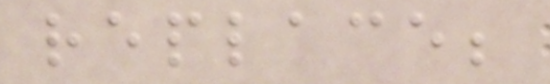replace;
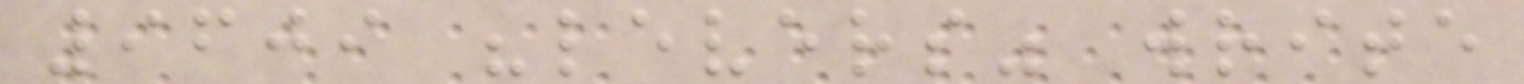9609 "levers" write
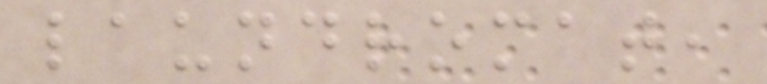laundromat,
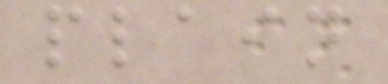plain
